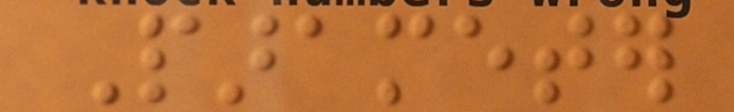Parameter
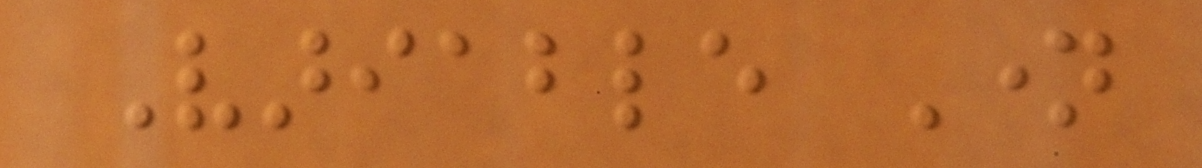Variable Name
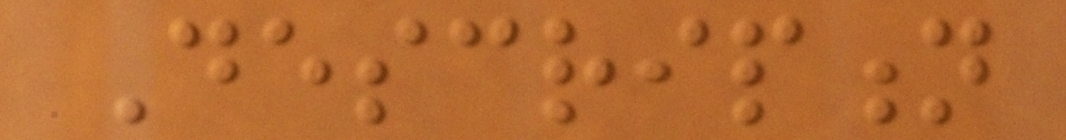Description
